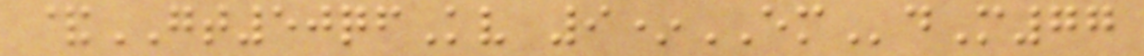&GT50qfKv 9*EMdM77
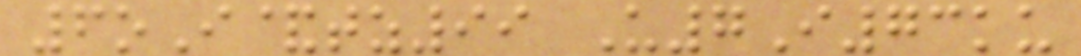6oI&tz99 U7I73ku
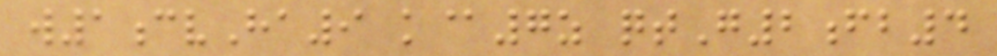w1cvHa9 k@7z qtG2fb4
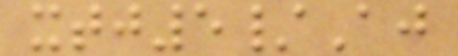xtj5/Aj
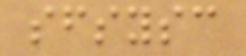sfsysc
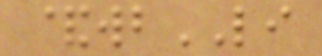&wbLI
